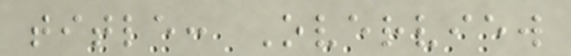title: Overview
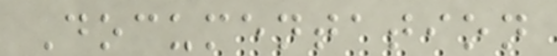Documentation
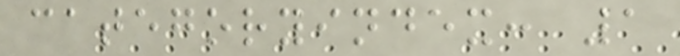categoryindex: 1
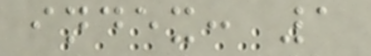index: 1
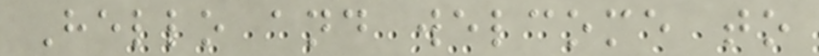Hello and welcome to
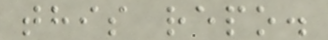this repo.
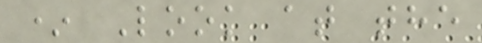* Look at the
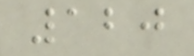120
